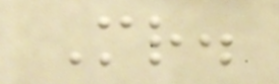Mr.
